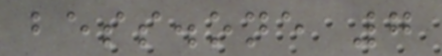bess.one 7
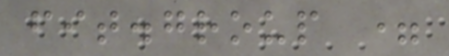fit.group =
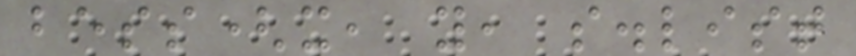bess(x, y, s.list
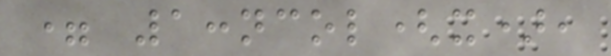= 1:ncol(x),
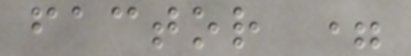factor =
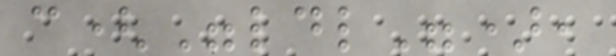c("ldl"),
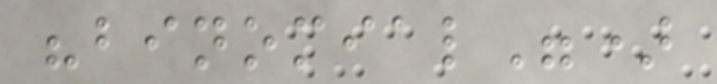"binomial")
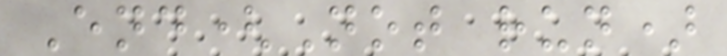End(Not run)
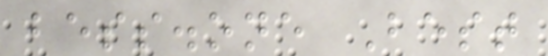bess.one Best
